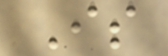Is
